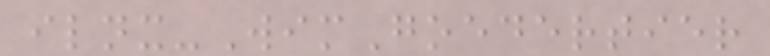ilnx-WimGoedertier
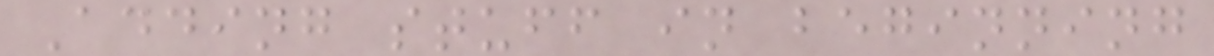Adding stuff in beginning
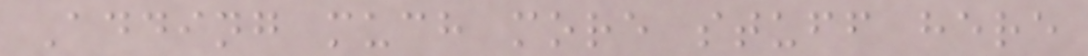Adding much more stuff here
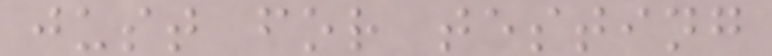just for testing
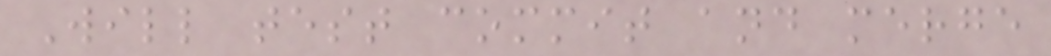Will test commit and merge
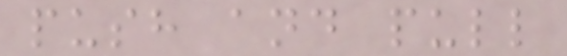push and pull
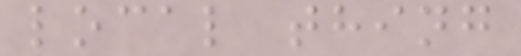local thing
